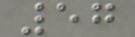57
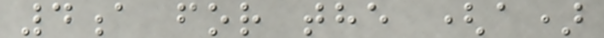4a for the (a)
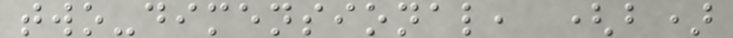two-dimensional, (b)
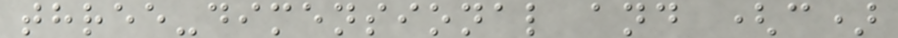three-dimensional and (c)
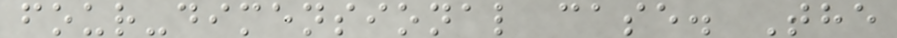four-dimensional case. The
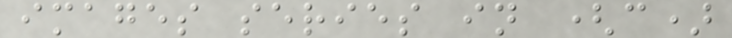images series in (c)
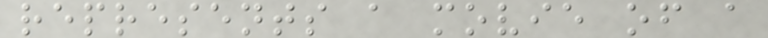represents a movie of a
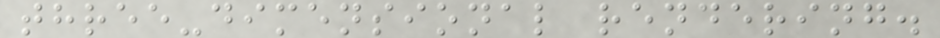three-dimensional rendering.
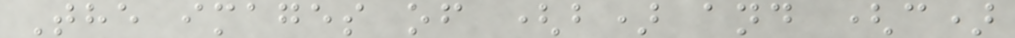The images of (b) and (c)
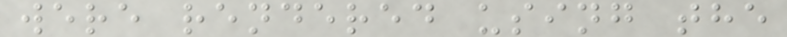were rendered using the
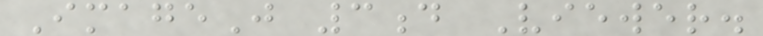ImageJ 3d Viewer.
